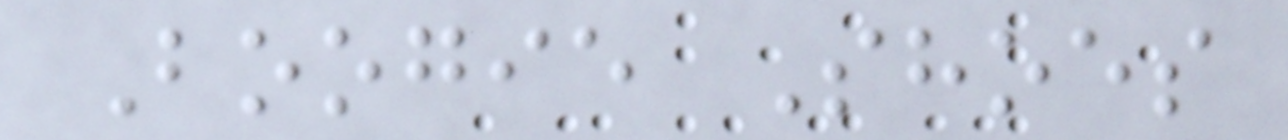Boogie Shoes
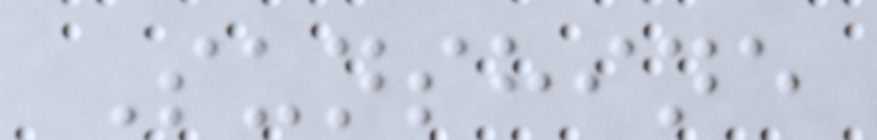Sunshine
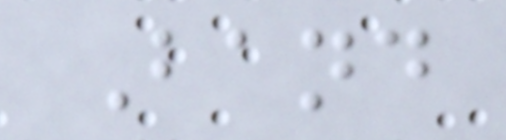Band
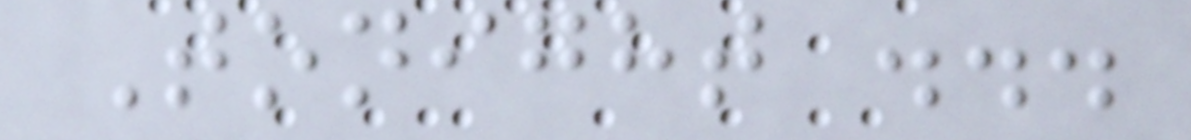Tonight ...
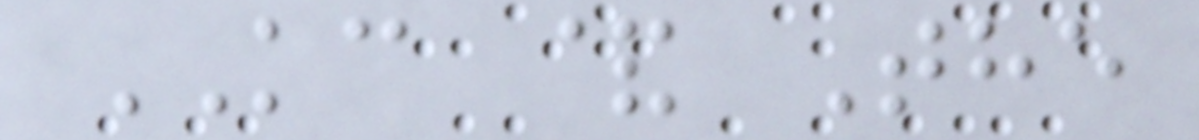KC & The
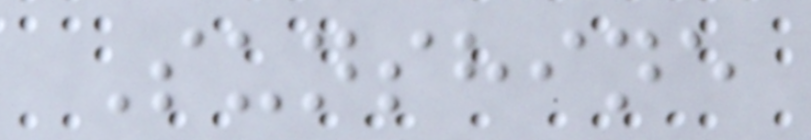Sunshine
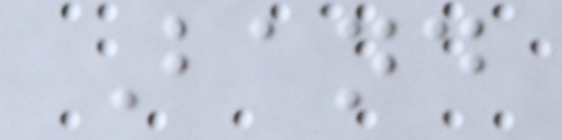Band
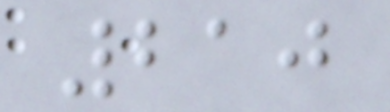210
